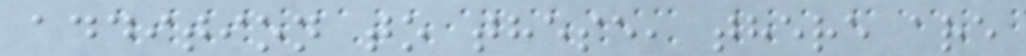addition to these, there are
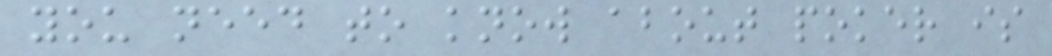you need to know about poker is
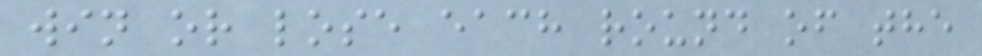win or lose each round of the
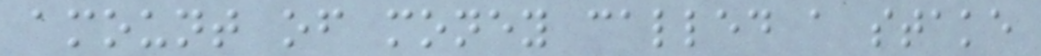amount of money called a stake
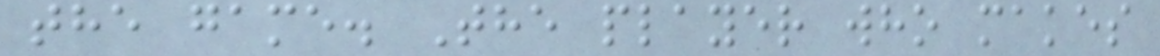the game. The player who makes
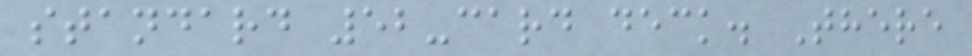standard 52-card deck. There
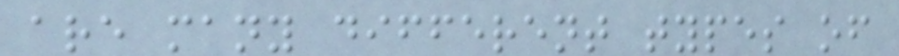are many different types of
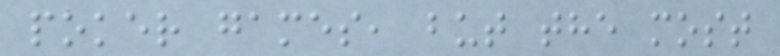poker games, but the most
